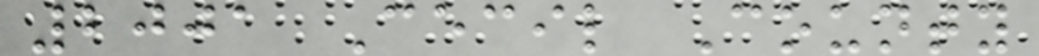2001 Cecil County
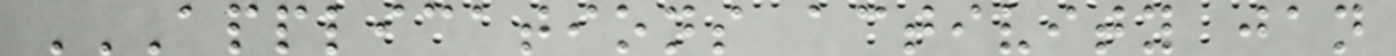APPLICATIONS ACTIVITY JAN
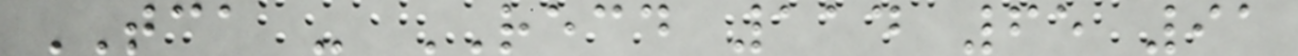TCA - RECD 114 65 91
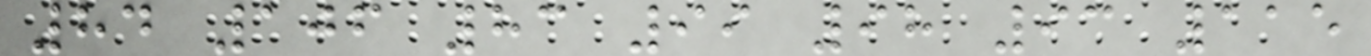84 106 83 99 98 93 115
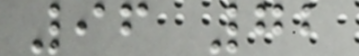96 72
